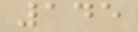145
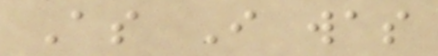As I was
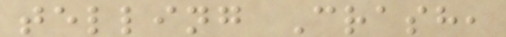telling Crash,
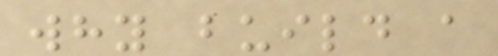why build a
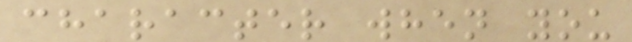character when you
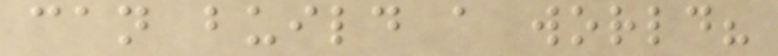can build a world?
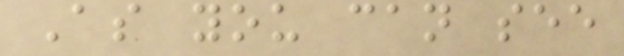As you can see
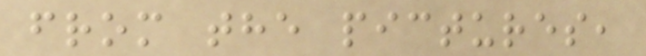from the pictures,
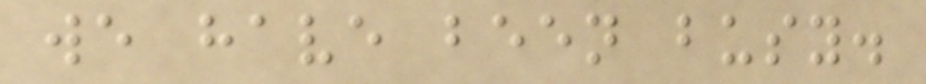we have been busy.
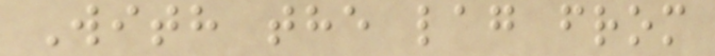With the lag from
